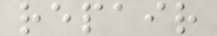repair
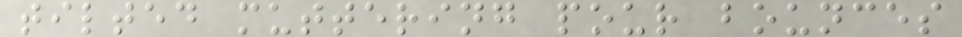tilted muttering pour bounces
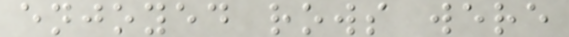enjoyed rows were
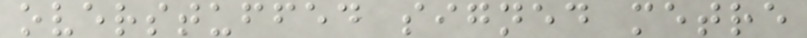overstuffed signed metre
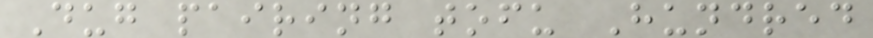Dug pairing tofu Hundred
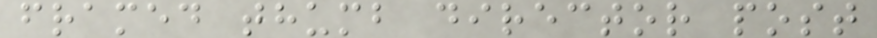framed thumb director post
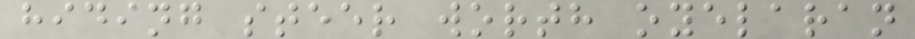hiding steer worth oyelaran
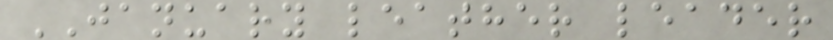JANUARY leather leader
